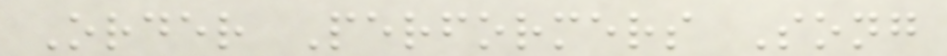Order Performers Song
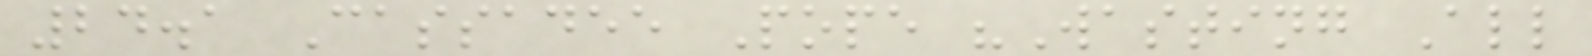24.1 Cassadee Pope "Wasting All
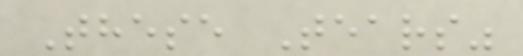These Tears"
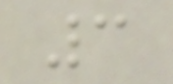3
